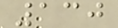130
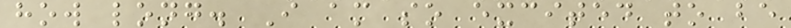how long. I am so excited to be
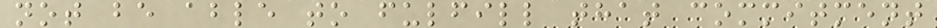not be able to fulfill that commitment
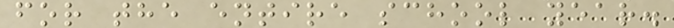for the entire school year.
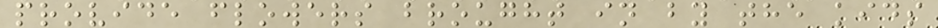provide flowers brought in by the kids
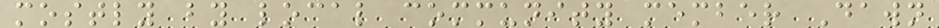mostly by local community member Dawn
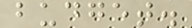budget.
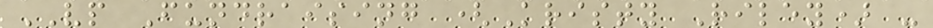VP Fundraising (Kristy Riley) -
